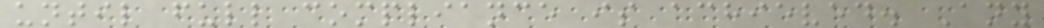until full compliance is achieved. Any
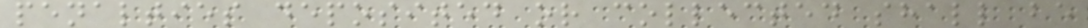penalties deposited or collected shall be
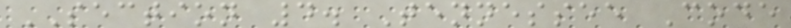SECTION 4. Tennessee Code
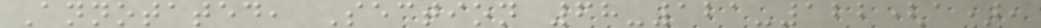Annotated, Section 68-121-122(a),
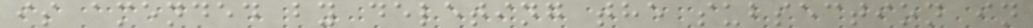is amended by deleting the subsection in
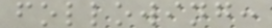following:
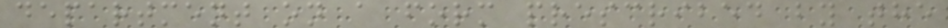department on a form prescribed by the
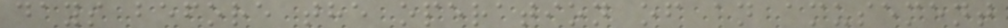days before the operation of an amusement
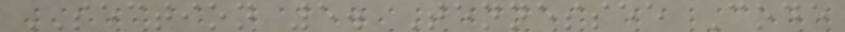SECTION 5. Tennessee Code
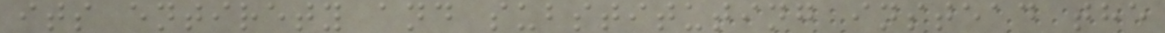its entirety and substituting instead the
